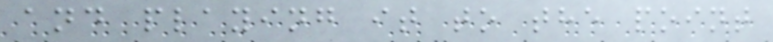and playing it to the point
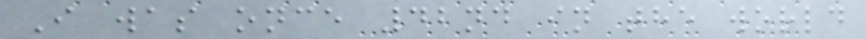I was once 42nd in the world
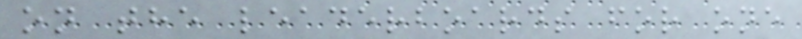on the leaderboards for one
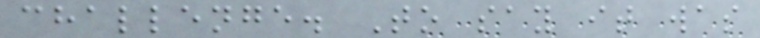challenge. To say it was
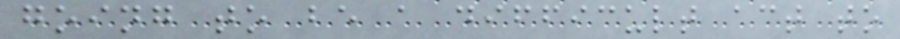going to be a difficult act to
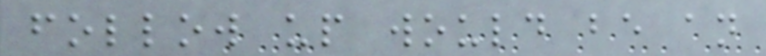follow up would be an
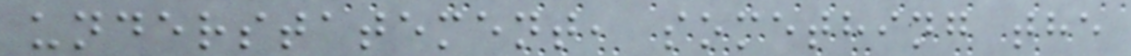understatement, something the
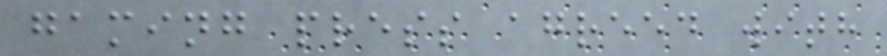gaming press agreed with
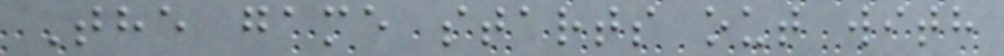The game starts out with
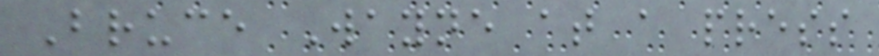Bruce Wayne at a press
